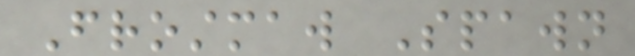Frostmaw Spawn
